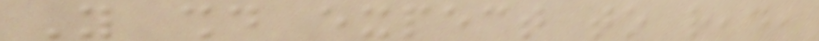You should expect to read,
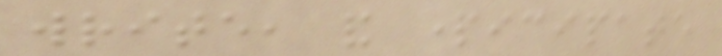write, and participate
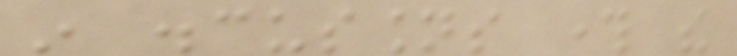in discussions through the
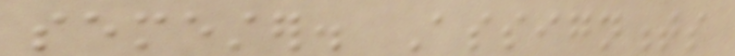semester. Assignments
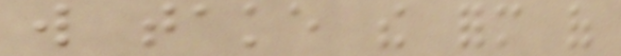will take the form of
